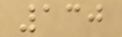130
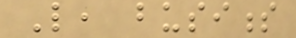Like, business
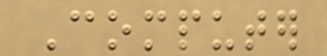Computer
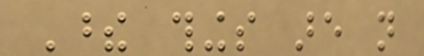These things are not
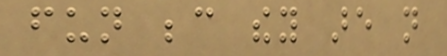fun because they are not
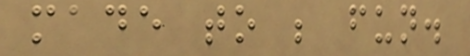made to be fun.
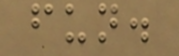fun.
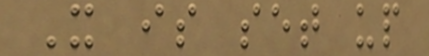It is set up
